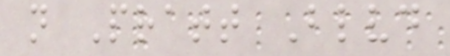n Pratt Blvd
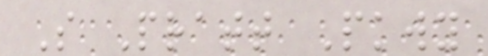S Pratt Pkwy
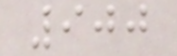900
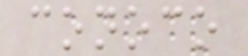conoco
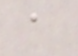a
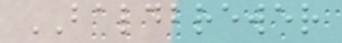BALDBREWER
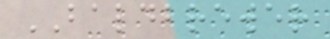BALDBREWER
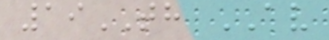19TH AV
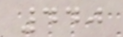440
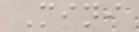Mini
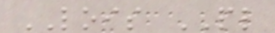LOIS PL
